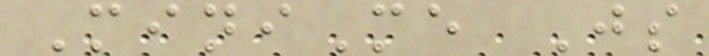MiniMe Js
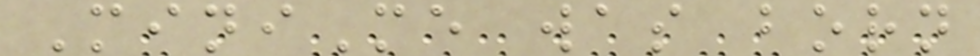MiniMe was born
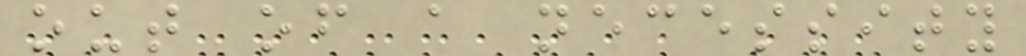out of a necessity
